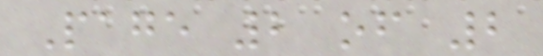Page 2 of 2
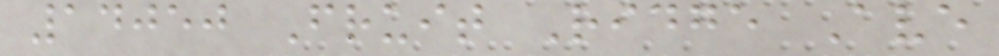14050 Fruit Ridge Ave
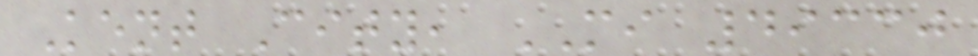Kent City, MI 49330
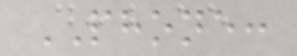PHONE:
